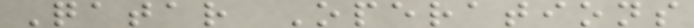Qatar Operations
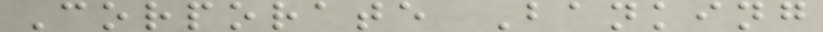Corporate Banking
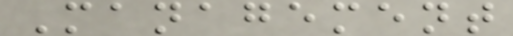Management
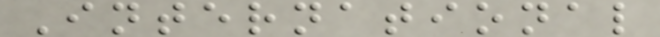International
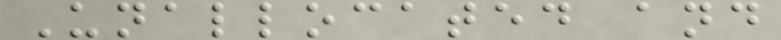Unallocated and
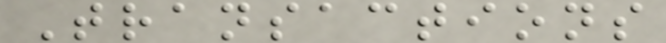Transactions
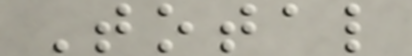Total
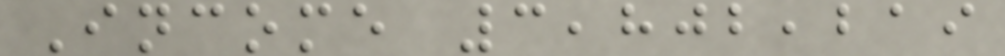Income 3,802,219
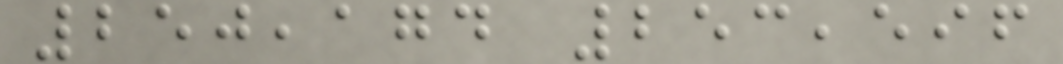250,174 253,596
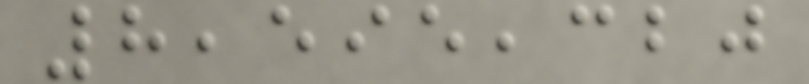8,595,320
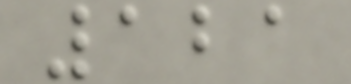121
